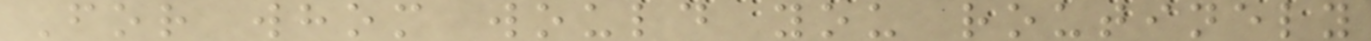For whom would you routinely
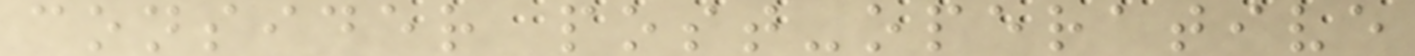consider post-operative
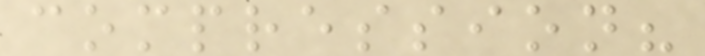compression?
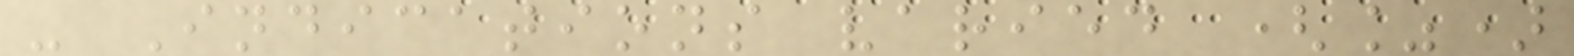- Indications varied (%)
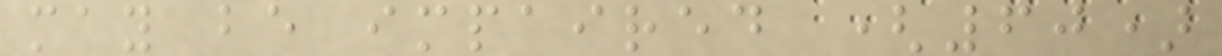may be impaired (60)
